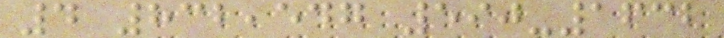4 832,547 590-1632
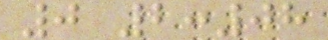0 2:08
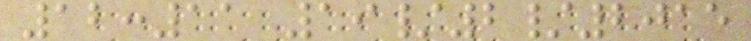12:11 19/2/2015
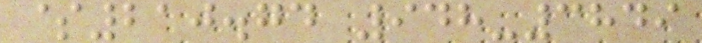$210.74 948-3849
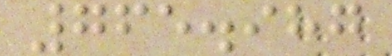765.987
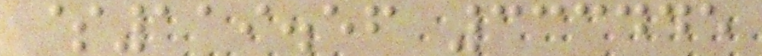$119.56 333445
